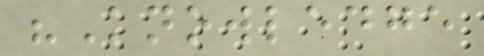"Knowledge
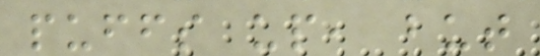puffs up, but
